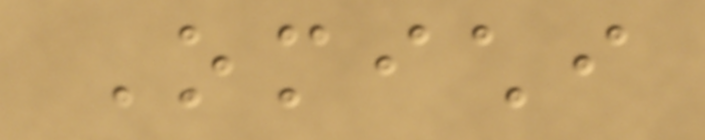Omichi
